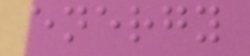energy
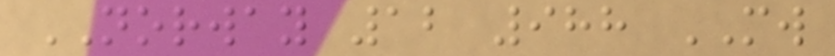NORWAY 12 988 MW
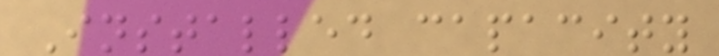Installed capacity
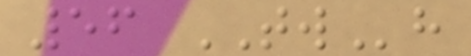56 TWh
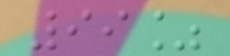99%
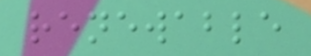renewable
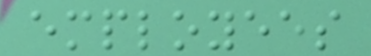employees
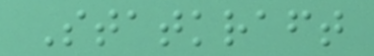Statkraft
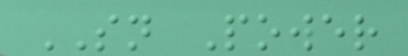SN Power
